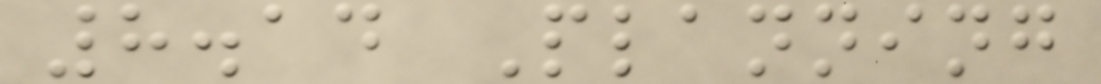8.14 Planning
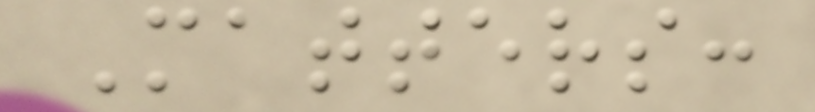Matters:
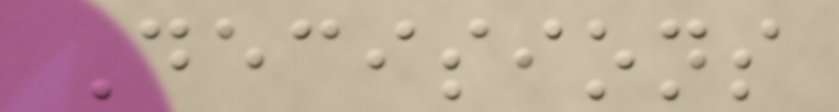Decisions
